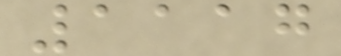1117
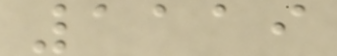1119
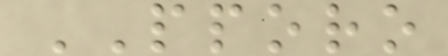PPORO
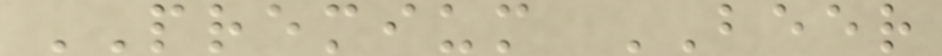PREMIUM BEER
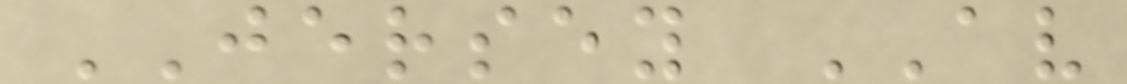JERSEY AV
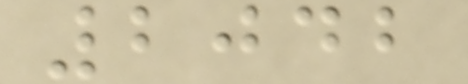2042
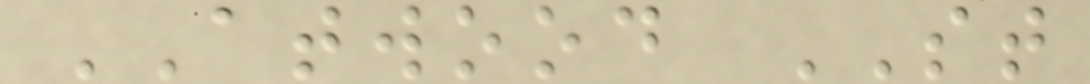ATWOOD ST
